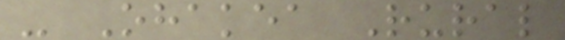- Ohakea Rural
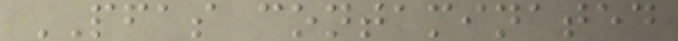PFAS contaminated
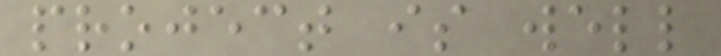project is well
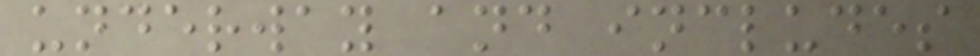underway and includes
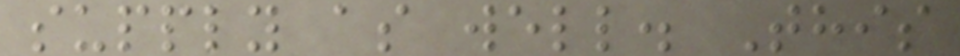supply as well. This
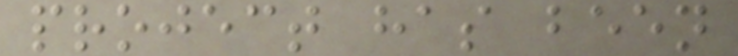project has been
